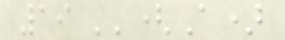19 ''(A)
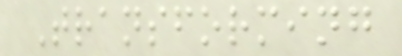Transforming
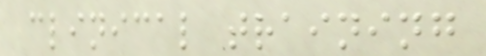clinical training
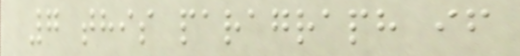7 this paragraph if
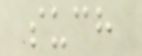such
